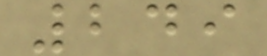249
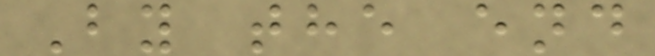By the end
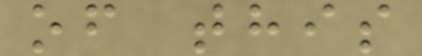of this
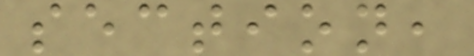section,
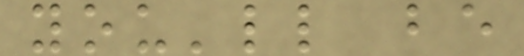you'll be
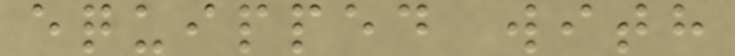equipped with
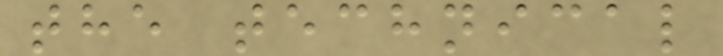the technical
